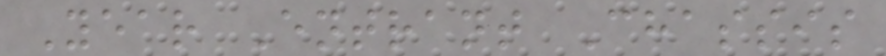Year Entrant Chassis
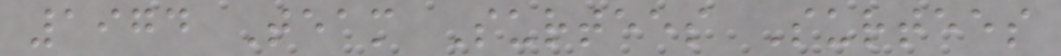1974 Team Surtees Surtees
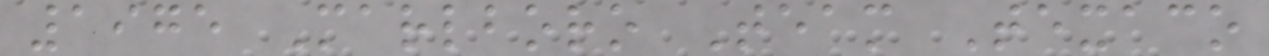1975 Marlboro Team Texaco
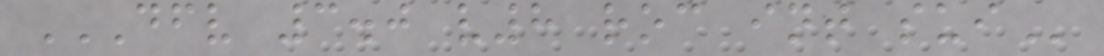DFV 3.0 V8 ROC INT SUI
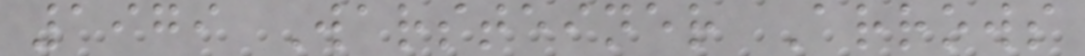1979 Warsteiner Arrows
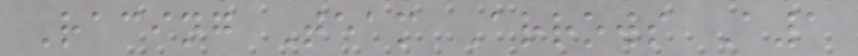Racing Team Arrows A1
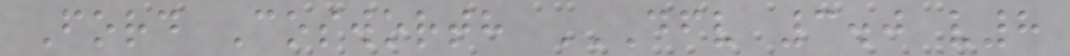Ford Cosworth DFV 3.0 V8
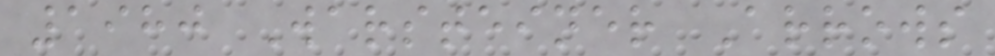1980 Warsteiner Arrows
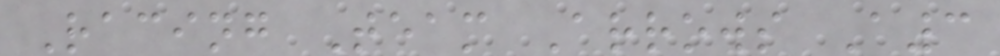Racing Team Arrows A3
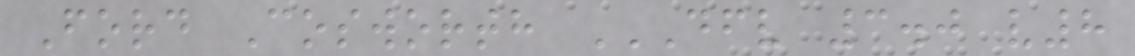Ford Cosworth DFV 3.0 V8
